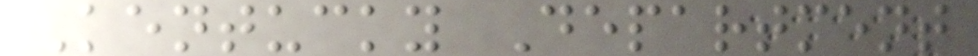Kentucky Department
